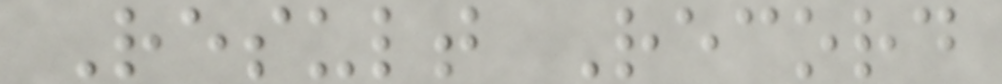Result Record
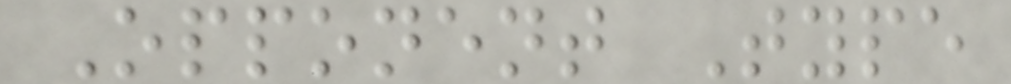Opponent Type
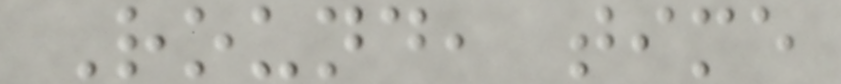Round, time
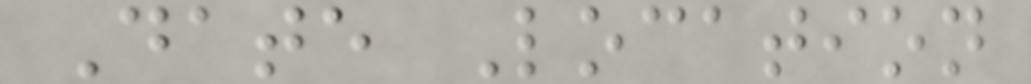Date Location
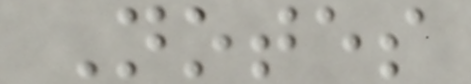Notes
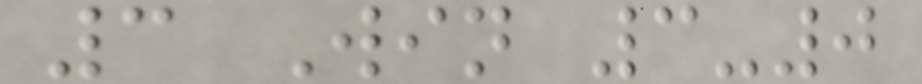3 Win 3-0
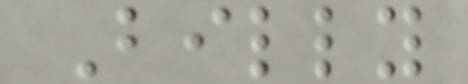Billy
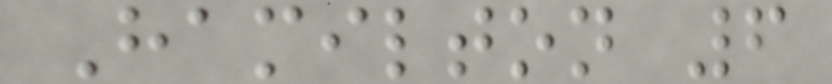Hamilton 6
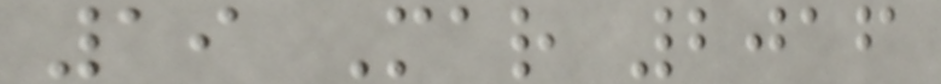19 Mar 2016
